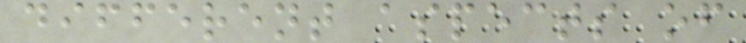different aspects of
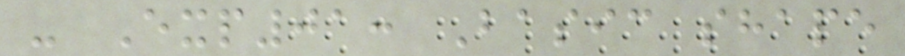- Exp01: Basic shape
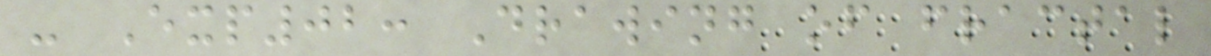- Exp02: Drawing of fractal
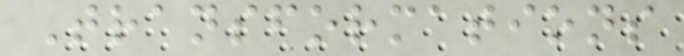Transformations
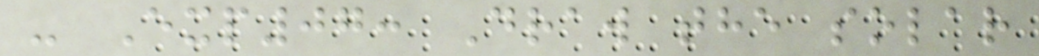- Exp07: Draw the solar
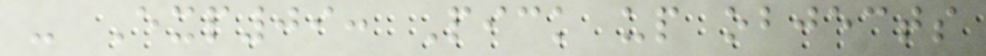- Exp09: Pick up objects
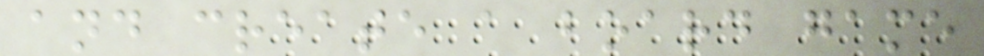and create a board game
